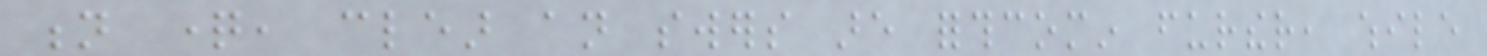n question, clear an swers are forthcomin further, while
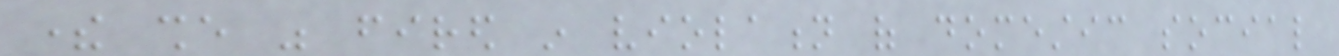there she was fired in violation of domestic social
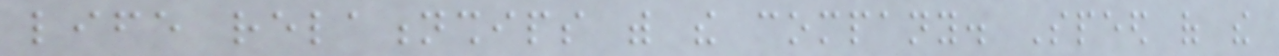life relationships with the company. Speed of the
